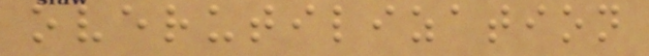overutilization
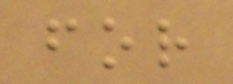for
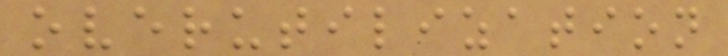overutilization
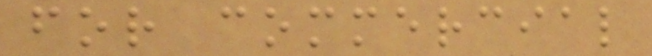for commercial
